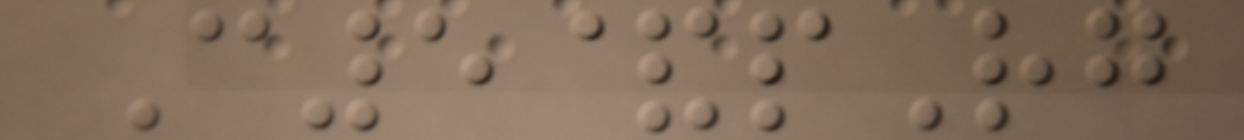C5&pRg
